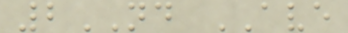2ND AVE
